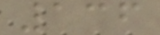136
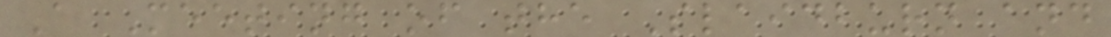A Meeting of the Slaidburn and
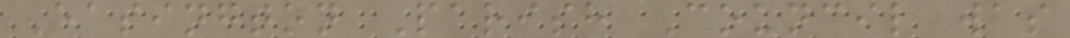Easington Parish Council was
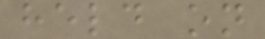held on
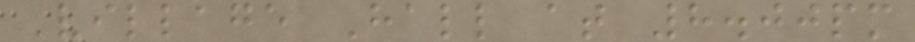Village Hall at 8.00pm
